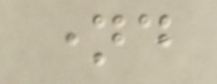named
